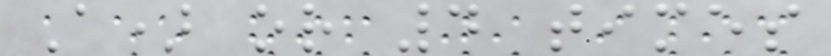A) or 4 times
